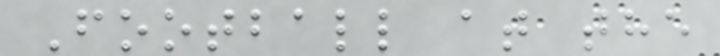Football at the
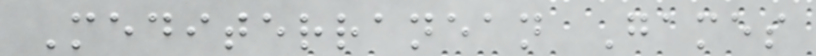Mediterranean Games
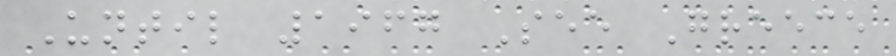Until 1967 See Greece
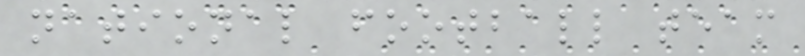national football team
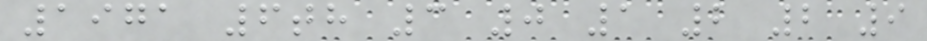1971 6th 3 0 1 2 2 9
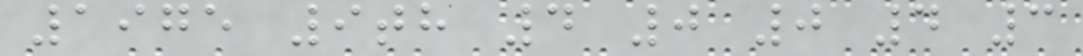1975 9th 4 0 0 4 3
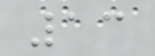13
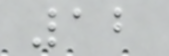12
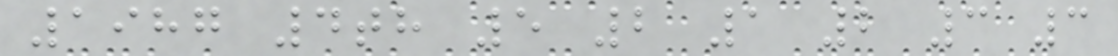1987 4th 5 2 1 2 3 3
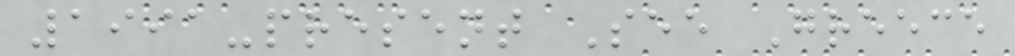1991-present See Greece
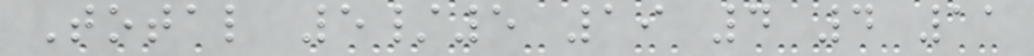Total 5/5 19 4 4 11
